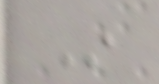In
